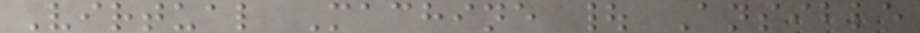Virtual Machine | Ansible
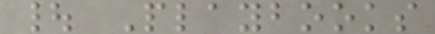| Playbooks
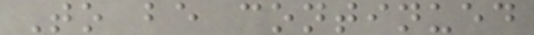To be continued
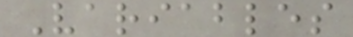Variables
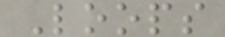Loops
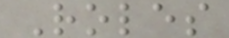Roles
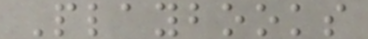Playbooks
